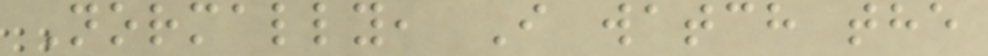Normally, I watch the
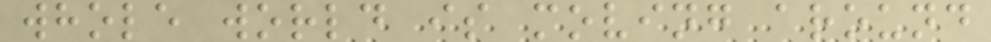whole world is moving around
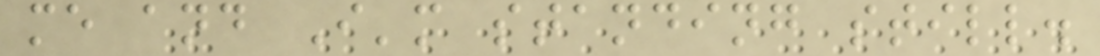me and I'm standing still.
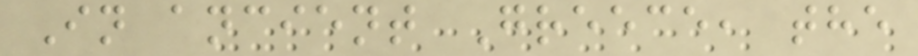In ancient Greece, the
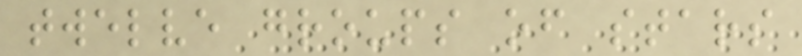twelve groups of stars
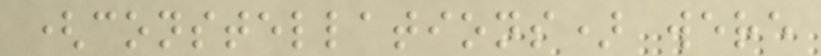(constellations) were
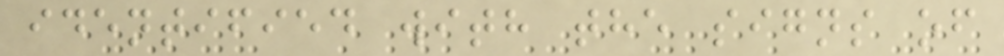identified with the signs of
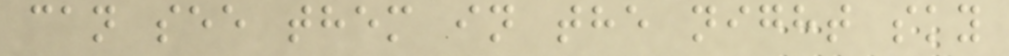can see them in the night sky
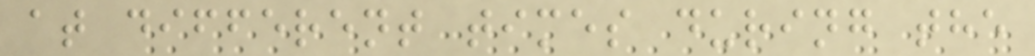at different times during the
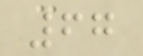67
